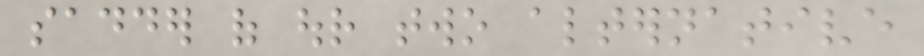sadder of our two alternative
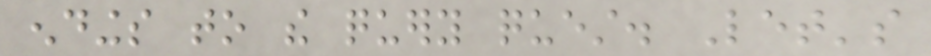endings to the query quest. Let's
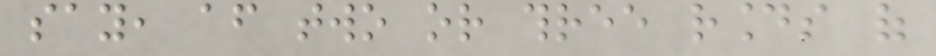say, after two or three rounds of
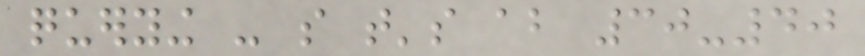querying - so that's about 30-40
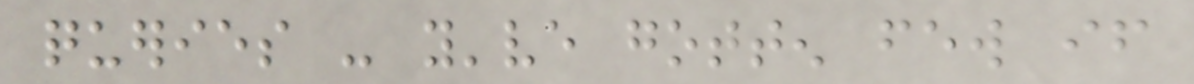queries - you've gotten few if
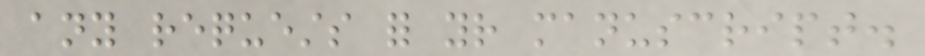any requests for your manuscript.
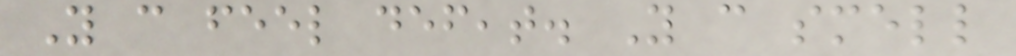You can feel defeat. You can smell
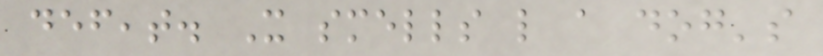defeat. It smells like a dog's
